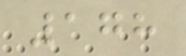178
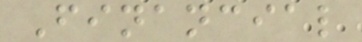Financial
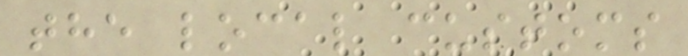the local customs
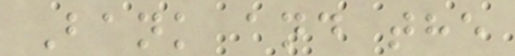Bank and the
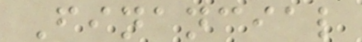Financial
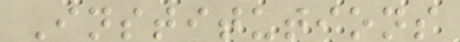Institutions
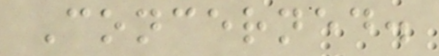Concerned.
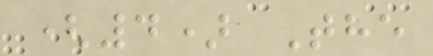(4) The
